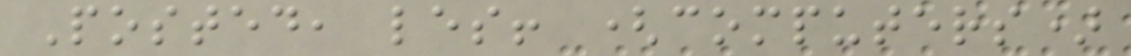Posted, les! (computers)
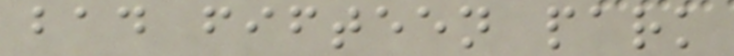bad fifteen park
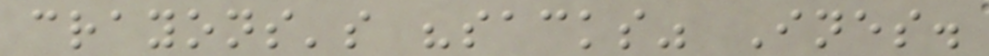crayons's "sacks" Ines.
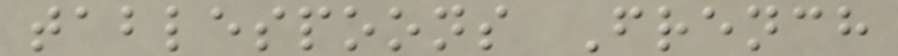tablespoons French
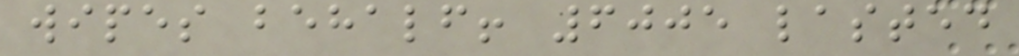wipes behalf! 6005 lasted
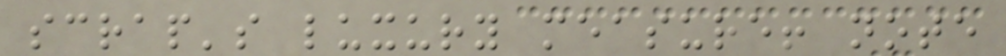scrap's luxury measure! note
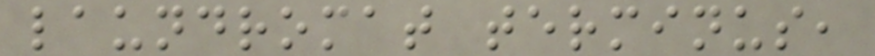laundromat terminus,
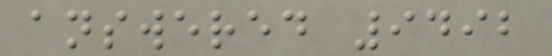answered 9492
